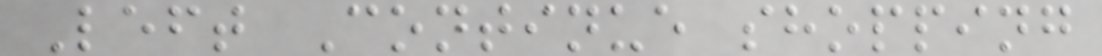Left Continue shopping
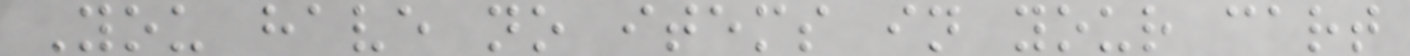You have no items in your cart
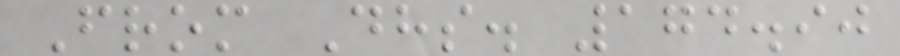From Dhs. 174.90
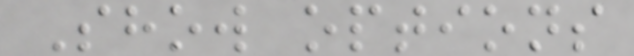Show options
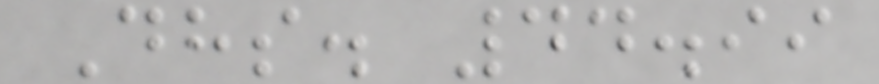Dhs. 44.99
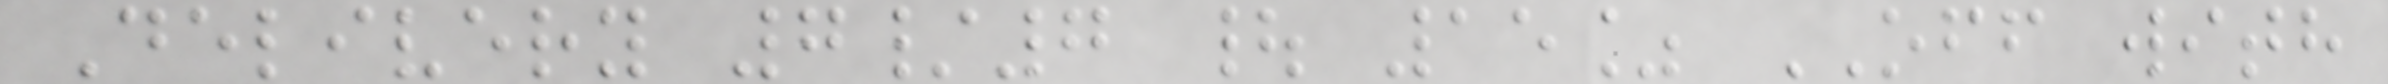Delivery 7/7 | 15% OFF with
